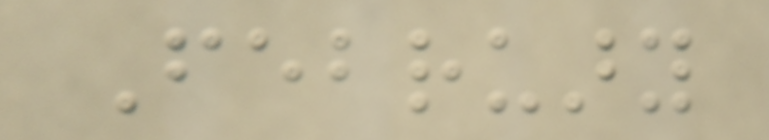February
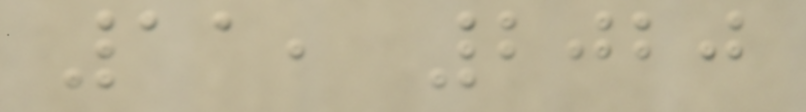11, 2020
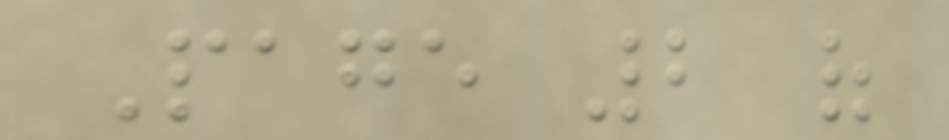Page 2 of
